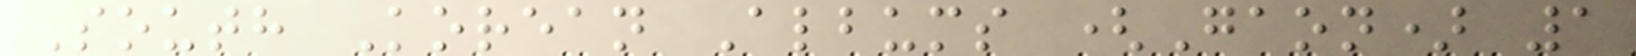South Korean Albums (Gaon) 1
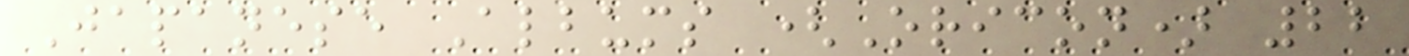Japanese Albums (Oricon) 22
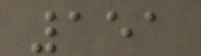151
